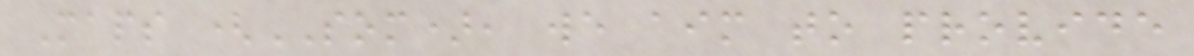Maps (SOM), we aim to provide
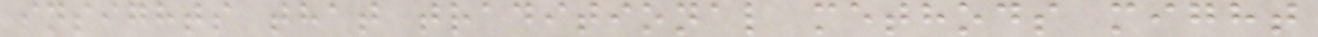insights that traditional methods might
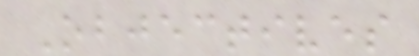Objectives
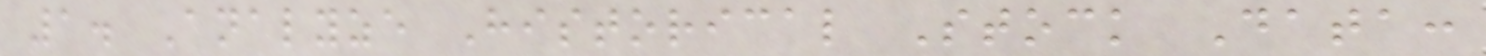1. Analyze Historical Stock Data:
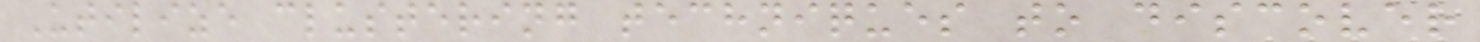Utilize clustering techniques to discover
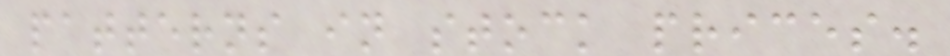patterns in stock prices.
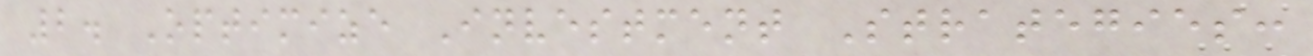2. Optimize Investment Strategies:
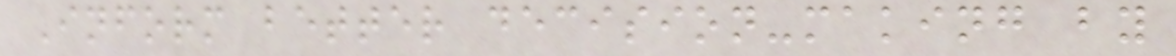Inform better decision-making by
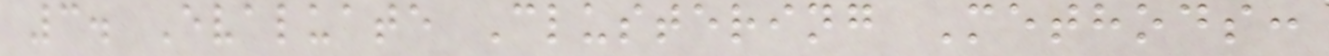3. Evaluate Clustering Methods:
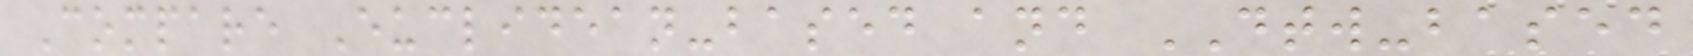Compare Euclidean-based and DTW-based
